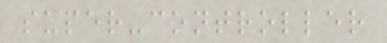super-controller
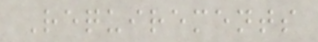Requirements
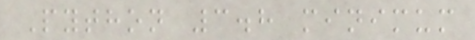Python 3.8 minimum
